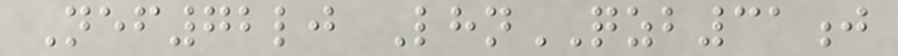Nef72lj LhnQZB31j
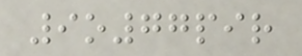9o77pir
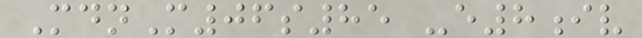MdnM06s85 -e8iv
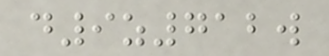d9z712w
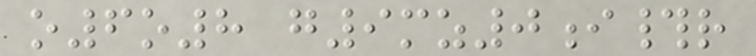o6o8 g9mz0i#r
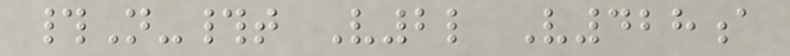#N-#t V2l V428a
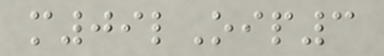m09lOip3
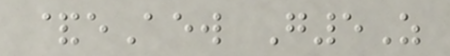&eAew G5Z
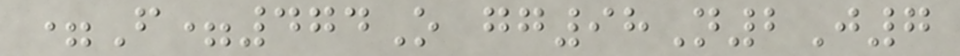=F=474O gg98N2J7
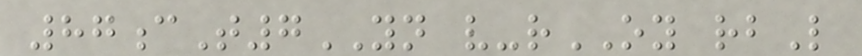87cT7YN v-rOY rbL
